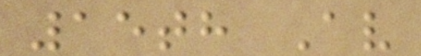15th Av
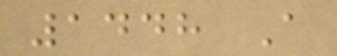1448 A
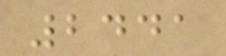2441
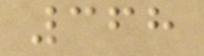368
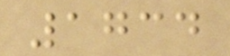1734
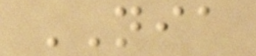NIA
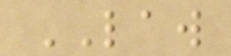LAW
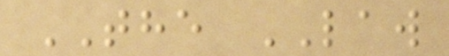THE LAW
